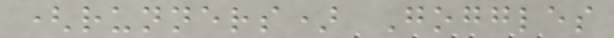(runners) Goggles
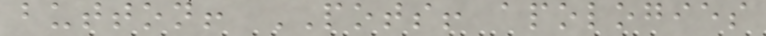button! POTS! apologies
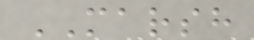MARSH
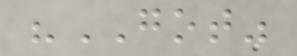"GOT"
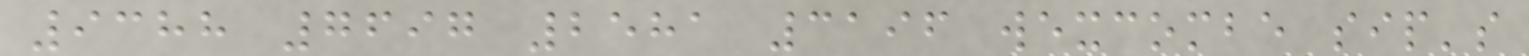9388 7697 2581 3196 wexcombe sip's
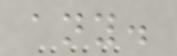any.
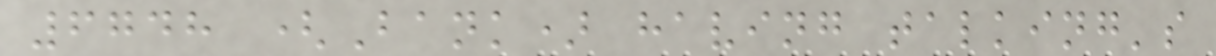6748 (Bank) having talking's
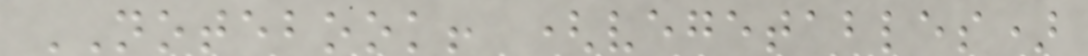NOTEBOOK! (vegetables)
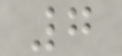7
